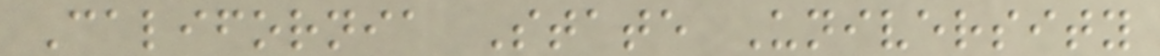California State University
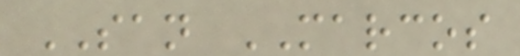SAN MARCOS
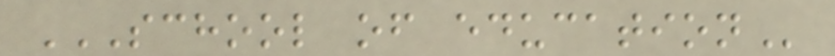SCHOOL OF EDUCATION
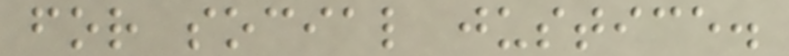for social justice.
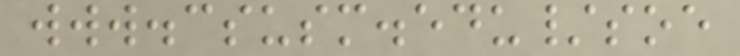www.csusm.edu/soe
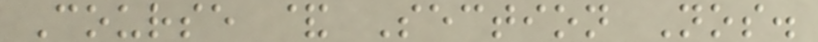Course & Section Nos.
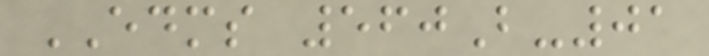EDMS 560B-01
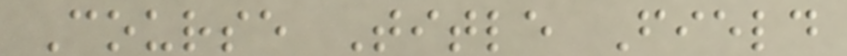Course Title Field
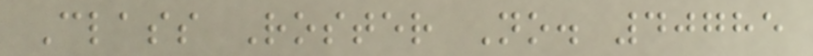Class Roster No. 40785
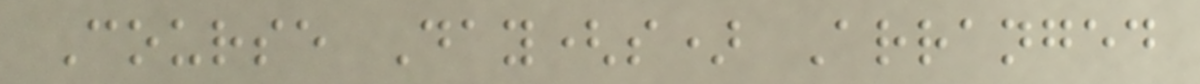Course Day(s) Arranged
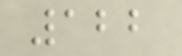122
